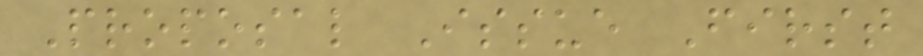Proposal Issue First
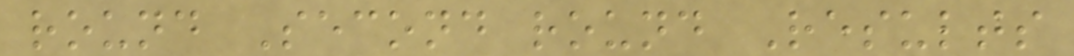round Second round Results
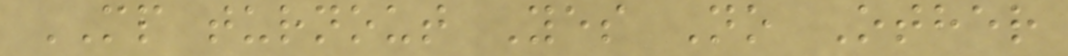MP turnout Yes No Other
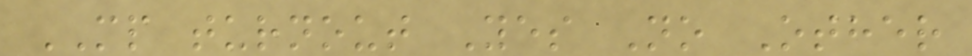MP turnout Yes No Other
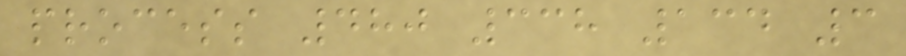process 480 338 134 3
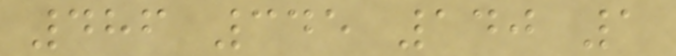486 345 140 1
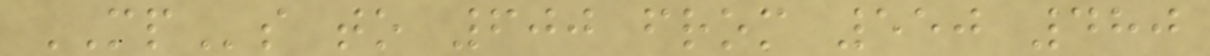MPs to 600 from 550 480
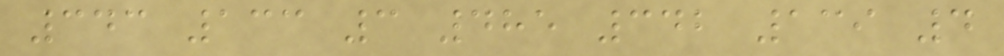343 133 3 485 342 139 4
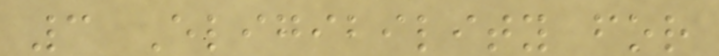3 Eligibility for
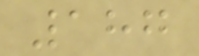187
